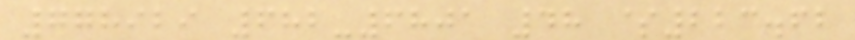778929 682-6801 48 $223.62
